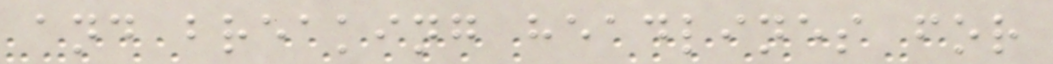and breaking headlines for
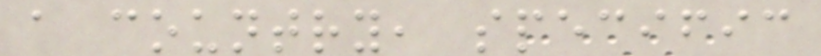a country, specific
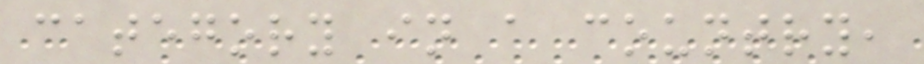category in a country,
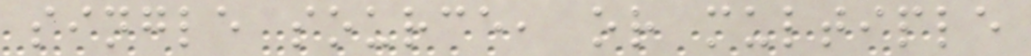single source, or multiple
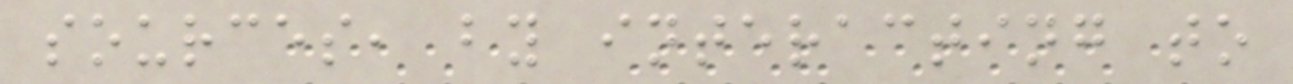sources, by interacting to
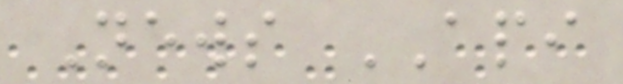News API
